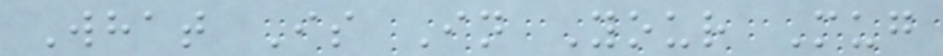What Is In Your Mug
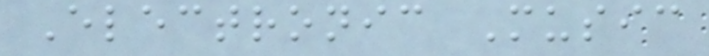Electronic Music
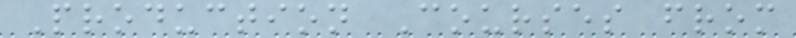Production Courses from
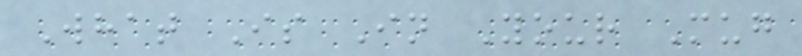What Is In Your Mug
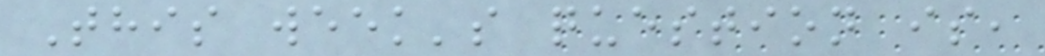This week's question is,
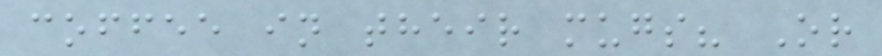coffee in their mugs? Or
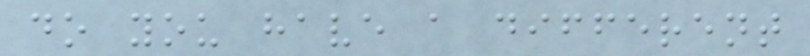do you have a different
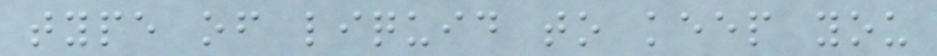type of liquid to keep you
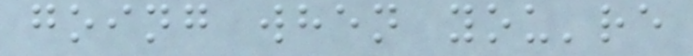going when you're
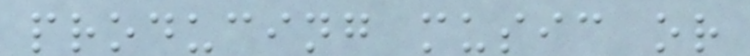producing music or
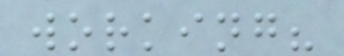working?
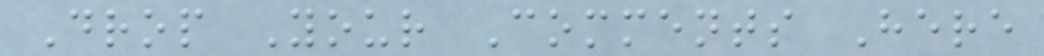Drop Your Comments Here
